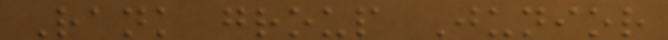Rank group Junior
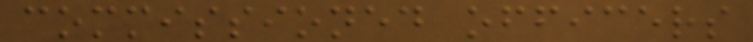commissioned officers
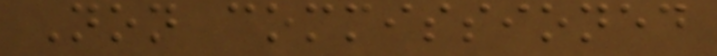Non commissioned
